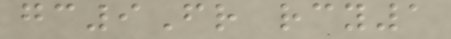gc9Fr rcy1
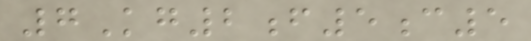7Kg2f5c5
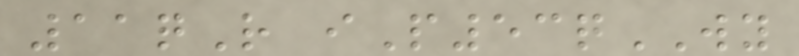11qR iP53qWY
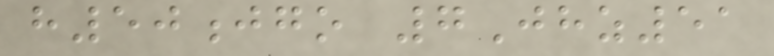h50jgo 7Jhz51
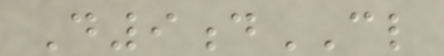D9dCL
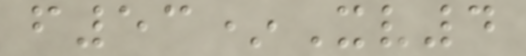f53*Xv4
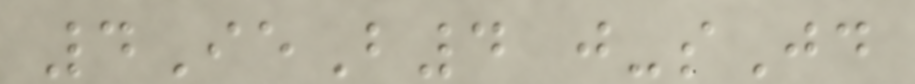4IeB4 j-sJd
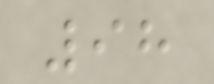98
